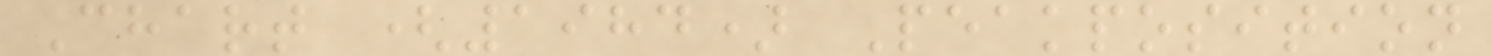Chart (1984) Peakposition
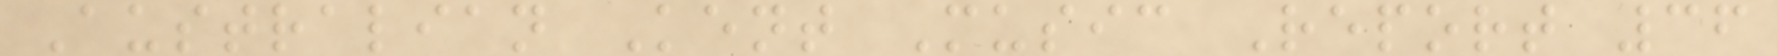Australian Kent Music Report 36
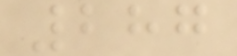287
